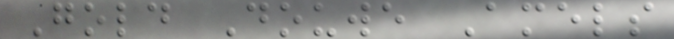Gold Douwe Amels
